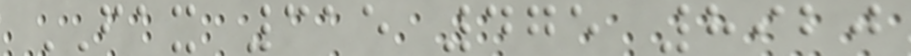FAX 315 475 8920
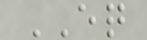EQ
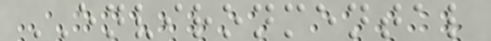ENVIRONMENTAL
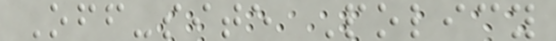Off-site Policy
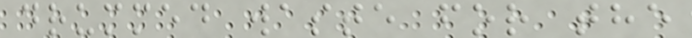drummed waste for the
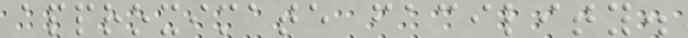approximate facility.
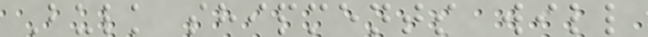Bulk shipments will
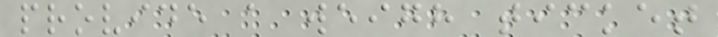provide a weigh ticket
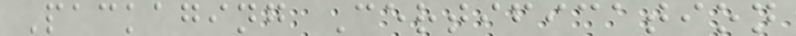Packaging Certification
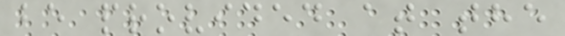be provided at the
